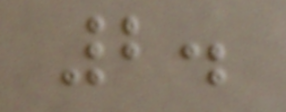2.
